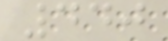440
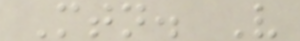Mtn. V
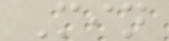Min
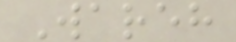Wareh
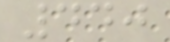440
